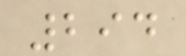294
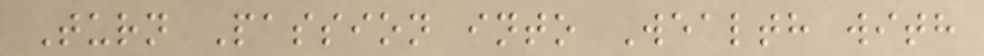Turn Passion into Wealth with
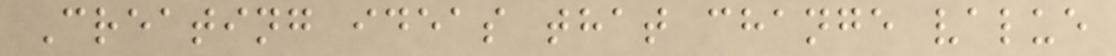Creating ideas that change value
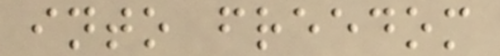into freedom
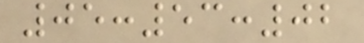05:53:02
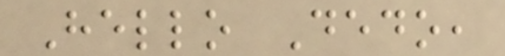Hello Dedo,
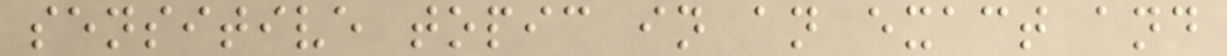sensitive topic in an exact and
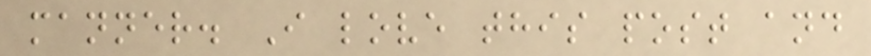manner. I love this post and
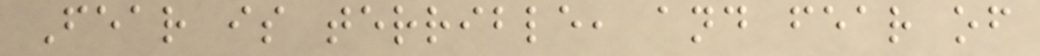Fear is terrible, and fear of
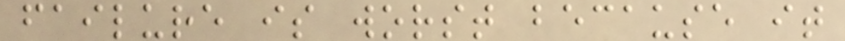failure is worst because it
